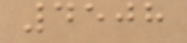4508
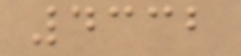4332
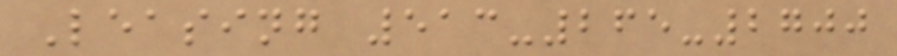Leasing 513-265-2700
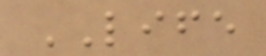LIFE
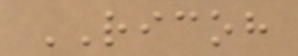RICOH
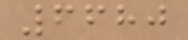6680
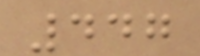447
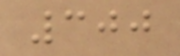300
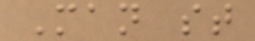Man st
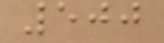500
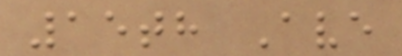15th Ave
